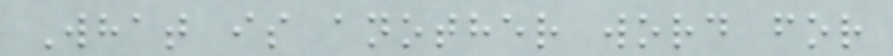What is another word for
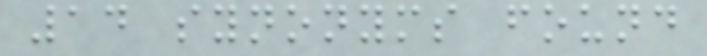14 synonyms found
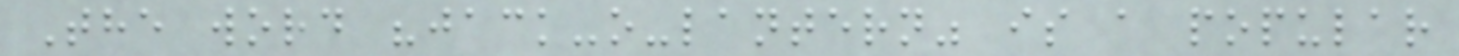The word "jack-o-lantern" is a popular
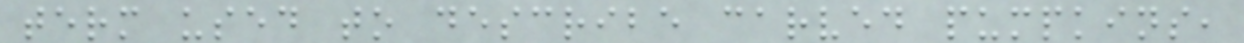term used to describe carved pumpkins,
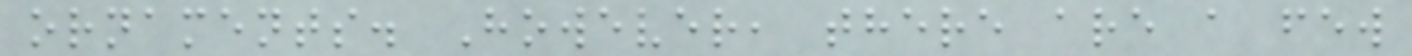ornaments. However, there are a few
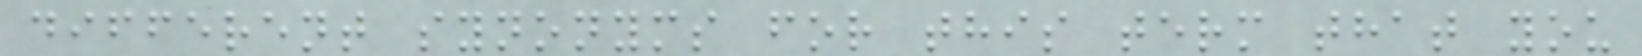different synonyms for this term that you
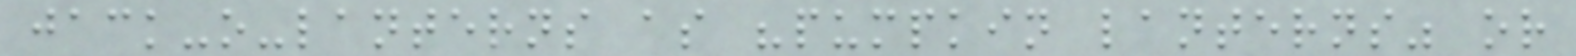jack-o-lanterns as "pumpkin lanterns" or
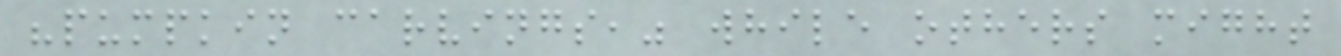"pumpkin carvings," while others might
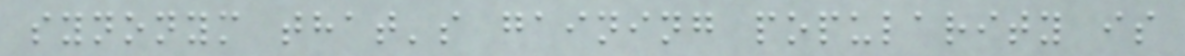synonym that's gaining popularity is
